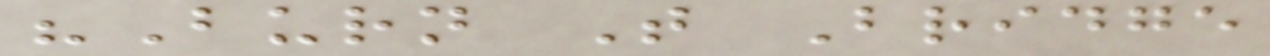"Burn That Bridge
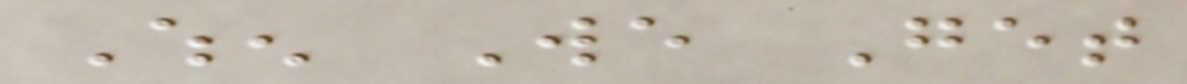When We Get
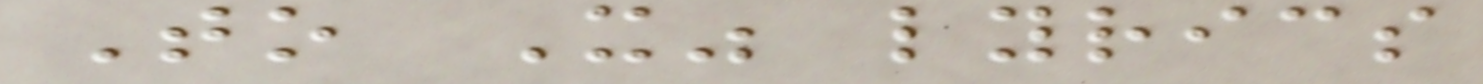To It" lyrics
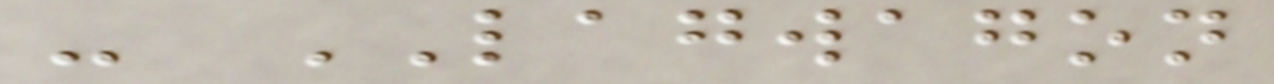- LAGWAGON
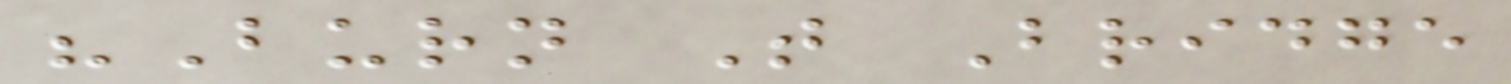"Burn That Bridge
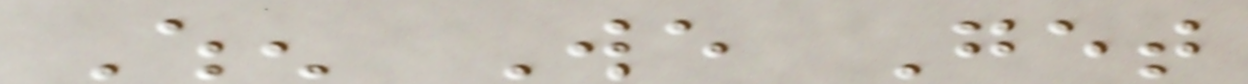When We Get
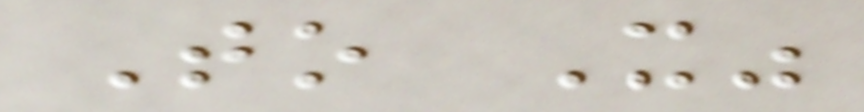To It"
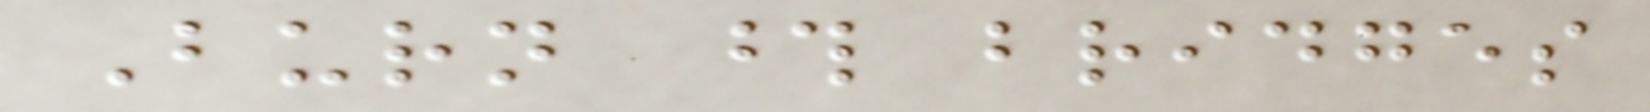Burn those bridges
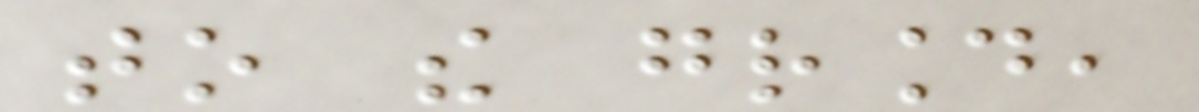to the ground,
